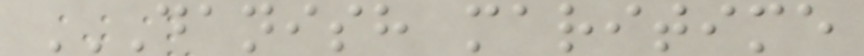DANISH MARITIME
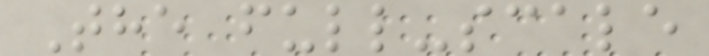The full-scale
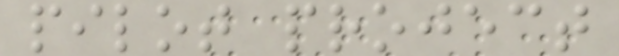pilot project
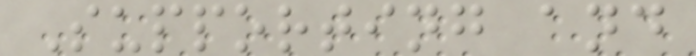Supporting and
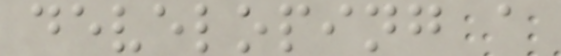developing a
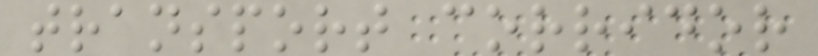transport corridor
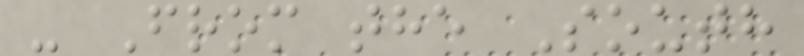- From the South
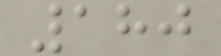180
